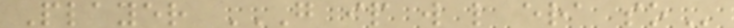Player G IP W L ERA SO
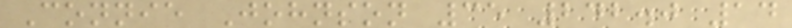Connie Johnson 35 242.0 14
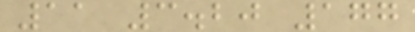11 3.20 177
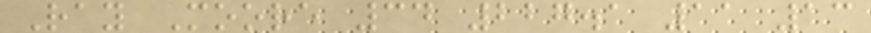Ray Moore 34 227.1 11 13
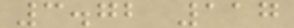3.72 117
